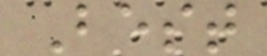Best
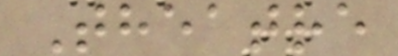Theatre
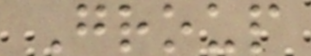Group
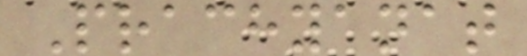Prachyanat
